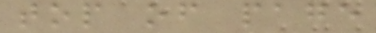top of page
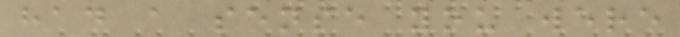had a sense you were
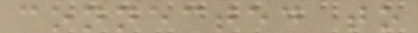connected to
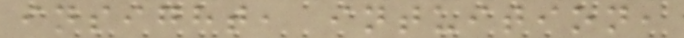insight, intuition,
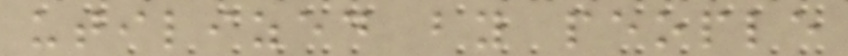utilized by people
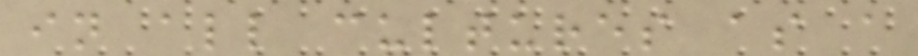in all cultures as a
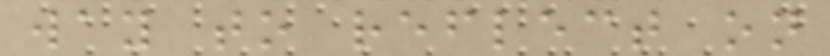way to reflect on
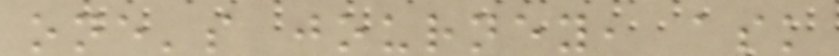one's journey, ask
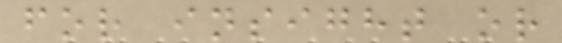for insight or
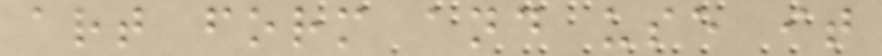art form and use it
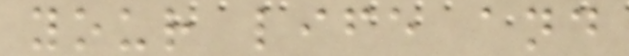your life and
